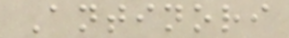Antinori
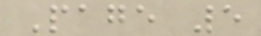Page 5
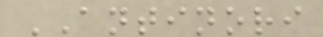ANTINORI
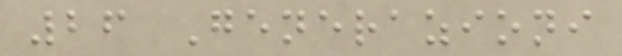26 Generazioni
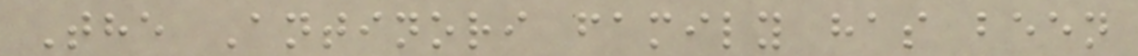The Antinori family has been
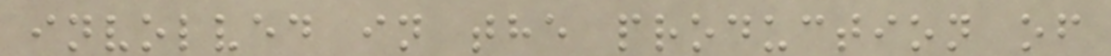involved in the production of
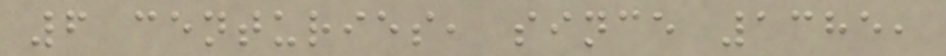6 centuries, since 1385,
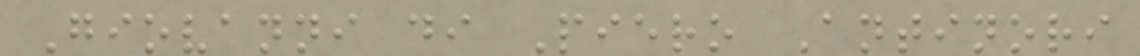Giovanni di Piero Antinori
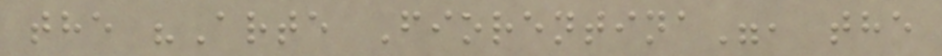the "Arte Fiorentina", the
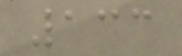133
